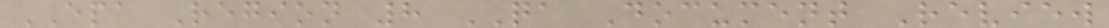EPA Region 8 QA Document Review
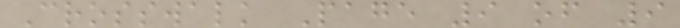Crosswalk Page 9 of 9
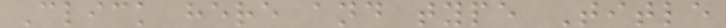Click here and type Title
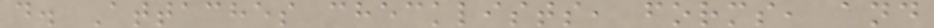d. Attaches checklists, forms, and
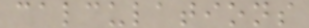calculations
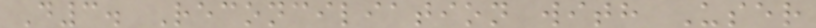D3. Reconciliation with User
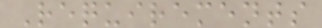Requirements
